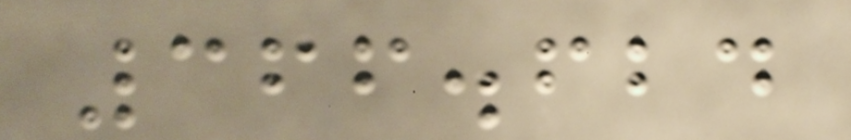366.624
